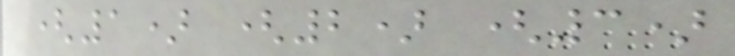(1) (2) (3)
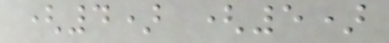(4) (5)
